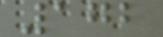172
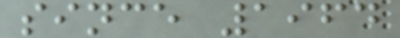since 1964
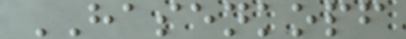HASENKOPF
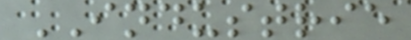INDUSTRIE
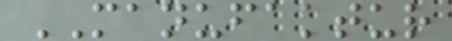MANUFAKTUR
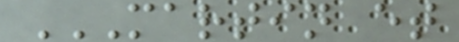MARTIN ET
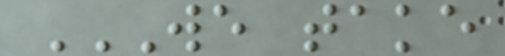WE TAKE
